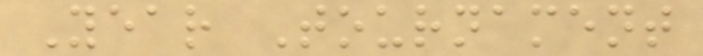Year Tournament
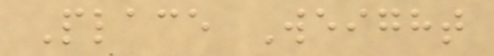Place Weight
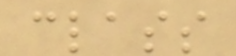class
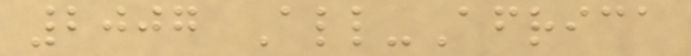2007 All-Africa
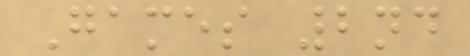Games 2nd
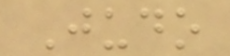Judo
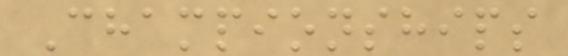Championships
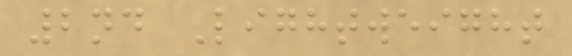2nd Lightweight
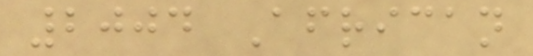2004 African
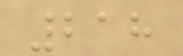218
